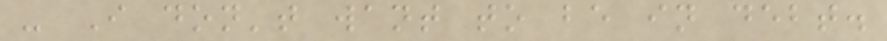- I don't want to be in debt.
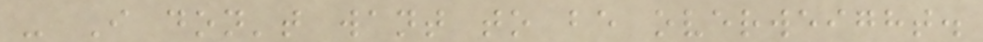- I don't want to be overweight.
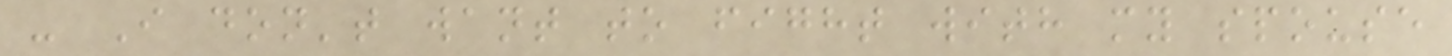- I don't want to fight with my spouse
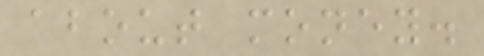about money.
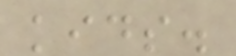kids.
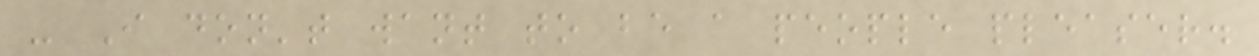- I don't want to be a people pleaser.
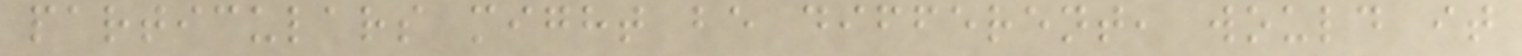particulars might be different, would it
